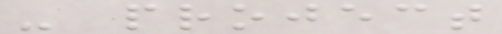- project
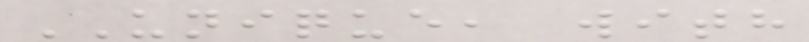UNIQUE, with
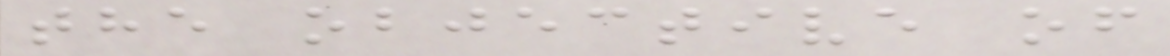the objective of
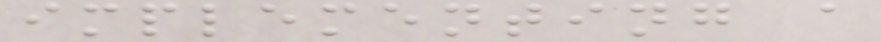implementing a
